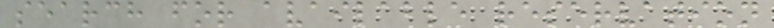search for available reservation
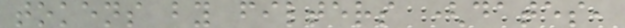tokens by filters (dates,
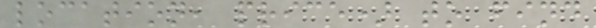location, price) to find
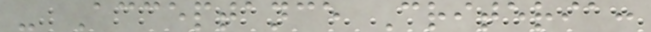- Acceptance Criteria:
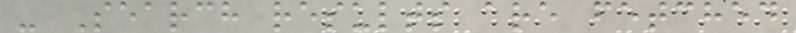- Search results are fetched
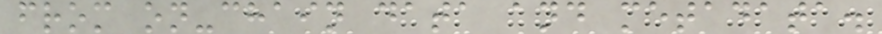from on-chain data and metadata.
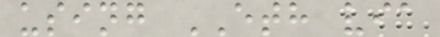using ETH via
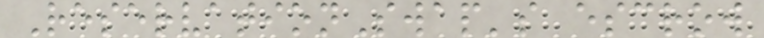ReservationSwap's escrow
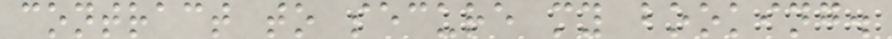contract to secure my booking.
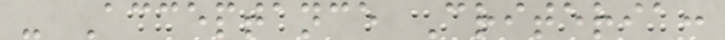- Acceptance Criteria:
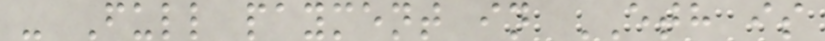- Full payment in ETH is
